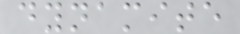dynamite
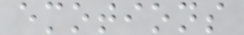emotions
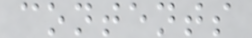contents
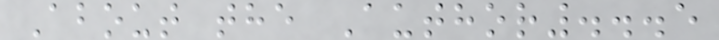About the Author...5
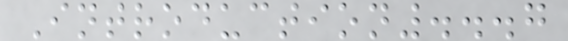Introduction...7
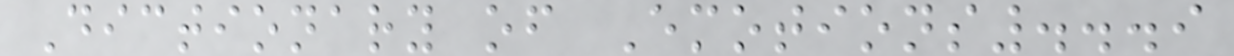Dictionary of Emotions...9
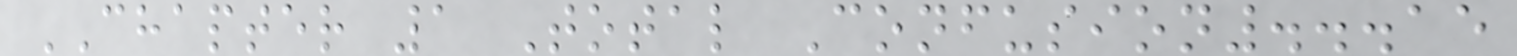CHAPTER 1 Total Confusion...15
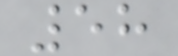58
